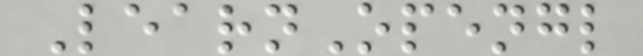LearnOpengl
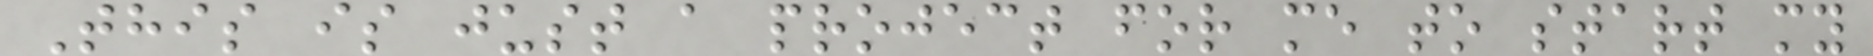This is just a project for me to start my
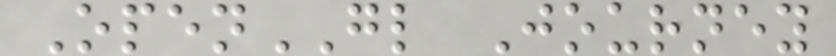OpenGL Journey
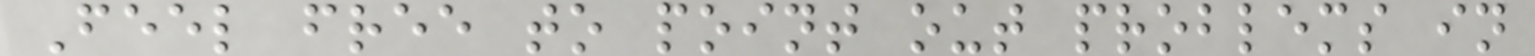Feel free to point out problems in
